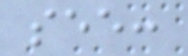see:
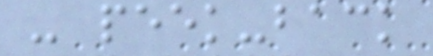- peek-back
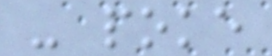- poke
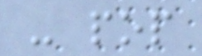- pop
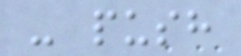- push
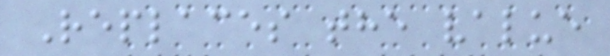Replaces the value
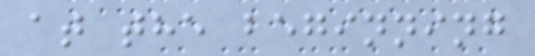at the beginning
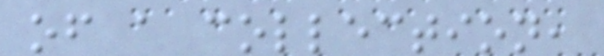of a collection,
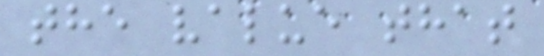the value that
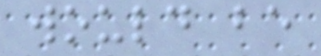would be
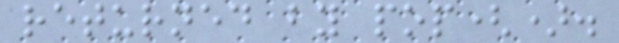returned by pop().
